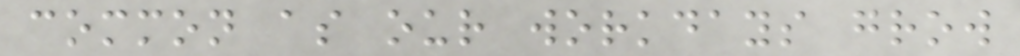common as our workdays grow
